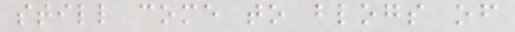still come to blogs of
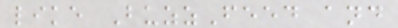like BuzzFeed and
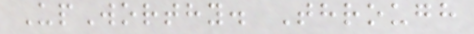UpWorthy. Through
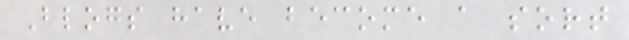Blogs have become a sort
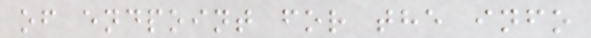of endpoint for the info
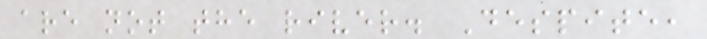are not the river. Despite,
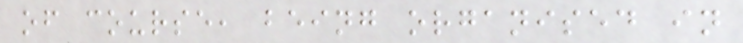of course, being organised in
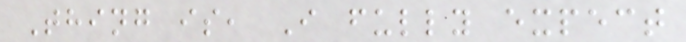Thing is, I fully expect
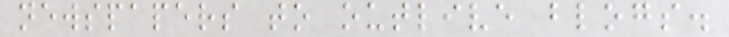newspapers to outlive blogs.
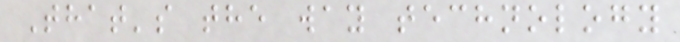That's the way technology
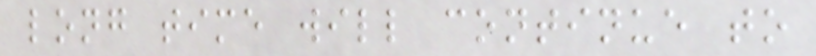long time will continue to
